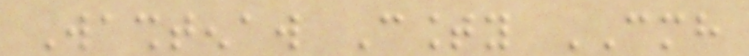Washtenaw County CMH
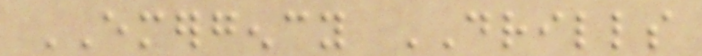EMERGENCY DRILLS
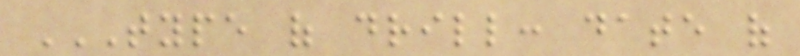TYPE OF DRILL: DATE OF
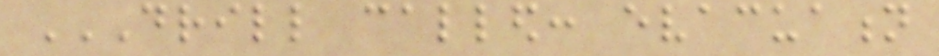DRILL CALLED: EVACUATION
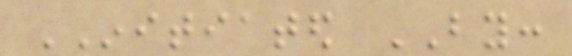INITIATED BY:
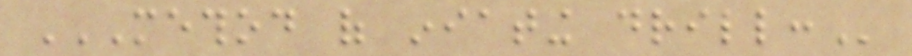METHOD OF INIATING DRILL:
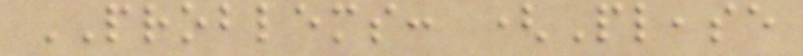PROBLEMS: (Please
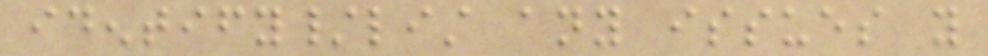identify/list any issues you
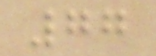77
